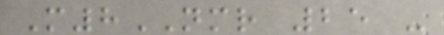M8NMR 25 -
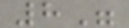8"
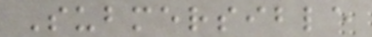Submersible
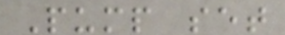Pump set
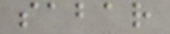sabar
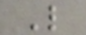L
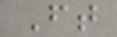Ft
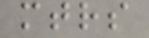mtrs
